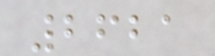2621
